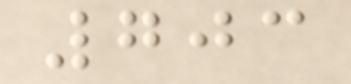703
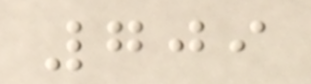709
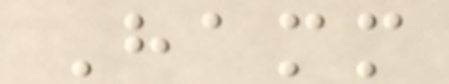Hamm
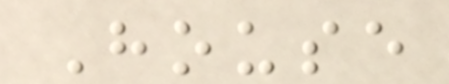House
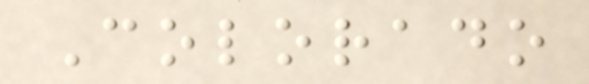Colorado
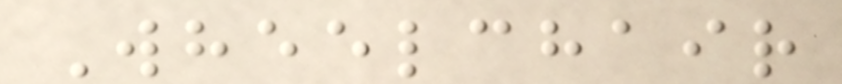Wheelchair
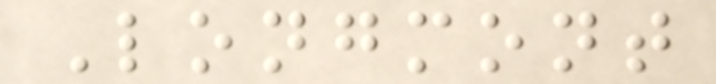Longmont
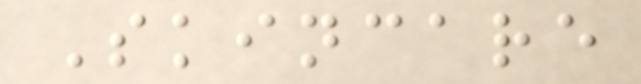Skincare
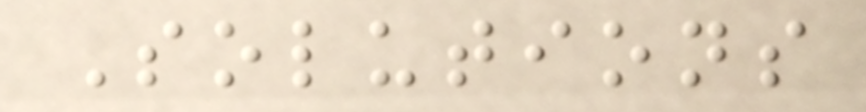Solutions
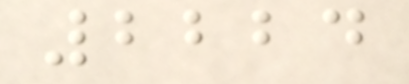2224
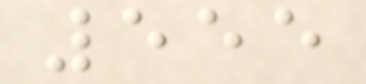555
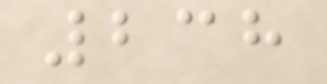238
